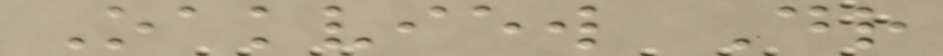Oakview Dr
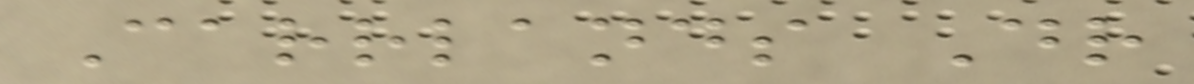Carrlands Dr
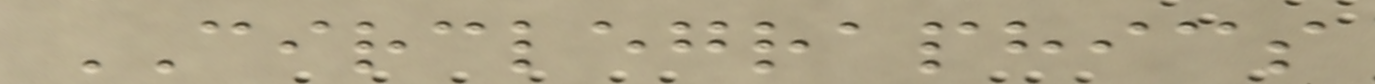CIRCLEGRAPHICS
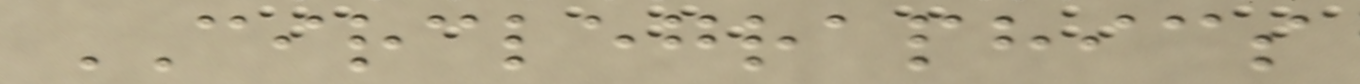CIRCLEGRAPHICS
